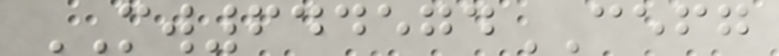MW644574CEFG
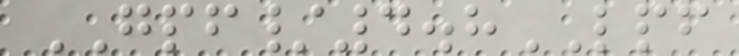GPF/4.8LPF
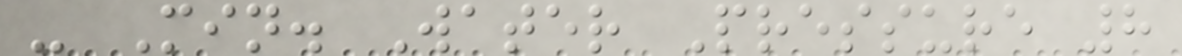- Min. Water Pressure 8
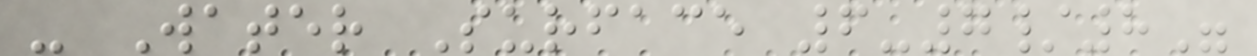- Water Surface 6-7/8"
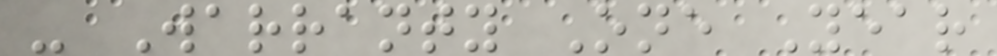- Warranty One Year
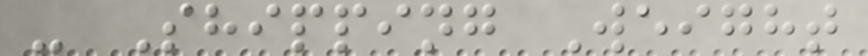- Shipping Weight
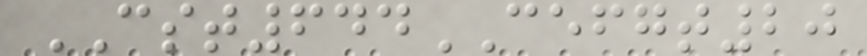CST644CEFGT20
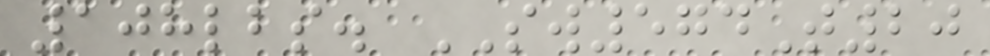108lbs. SW574T20
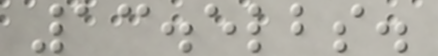13.5lbs.
